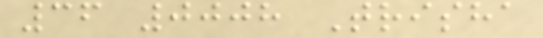36 0008 Trisha
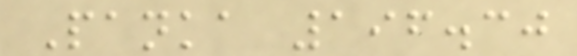Panka 196.30
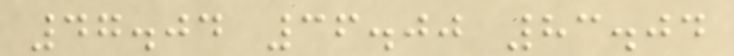47.04 36.00 83.04
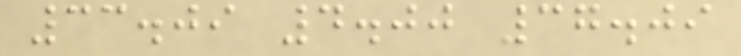33.09 4.00 37.09
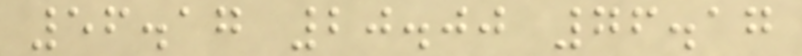56.17 20.00 76.17
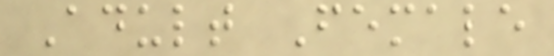Adult Female
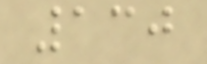130
